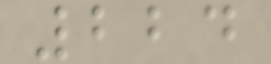224
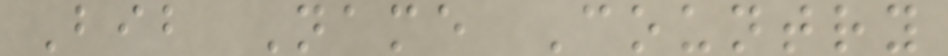Bib Name Country
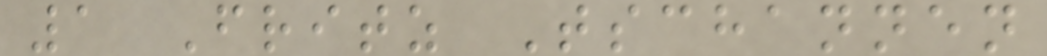1 Fritz Tschannen
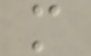m
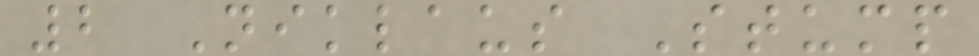2 Niklaus Stump
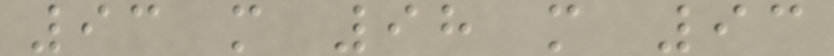93 m 98 m 93
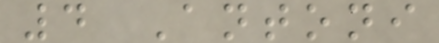4 Antoni
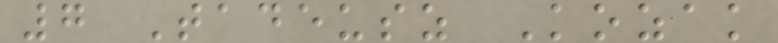7 Tadeusz Kozak
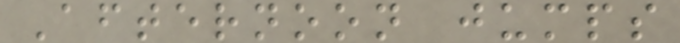Afternoon jumps
